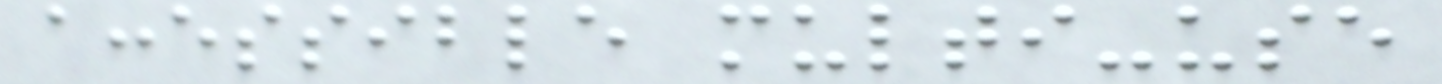accessible multi-use
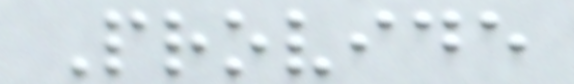Provide
